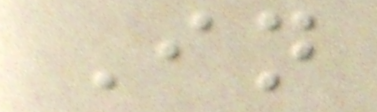In
